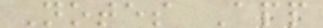Notes App
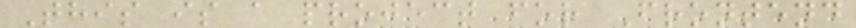This is a project for Frontend
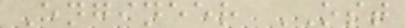Engineer OST
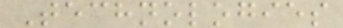Technologies
